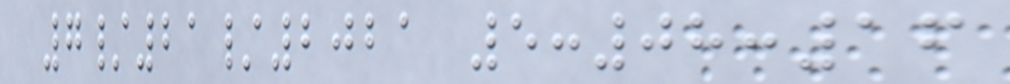7/21/2021 5:08:16
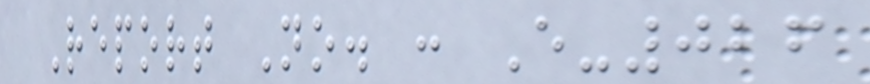Report No. : E-026
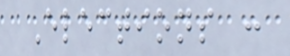Elections :
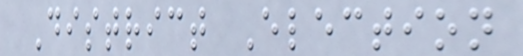District Election
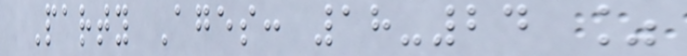Party Ages: 18-24 %
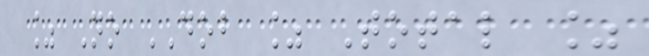% No DOB % Total %
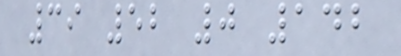39 52 0 142
